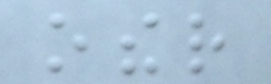other
